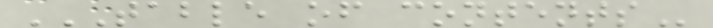TABLE OF CONTENTS
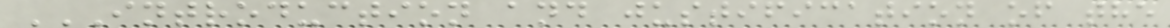INTRODUCTION AND JUSTIFICATION OF THE
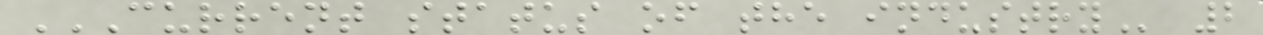CURRENT STATUS OF THE INDUSTRY 2
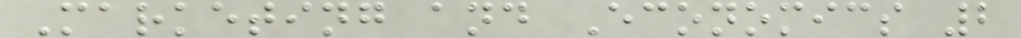Marketing and Economics 2
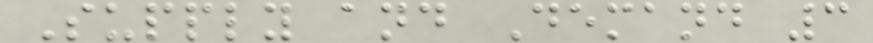Supply and Demand 3
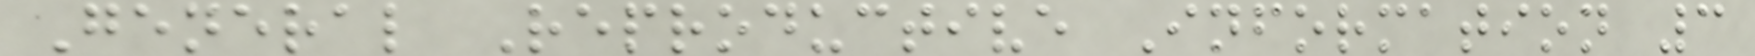General Reproductive Information 3
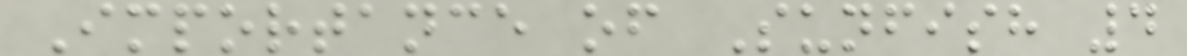Importance of Sunfish 4
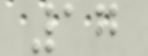17
